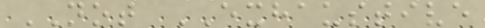NOT EXHAUSTIVE
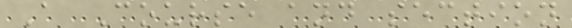A Course and section
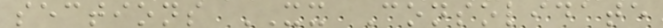sections XX Consolidate
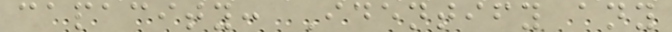capacity: Identify any
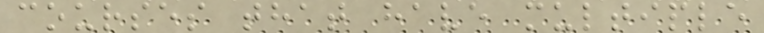courses that have multiple
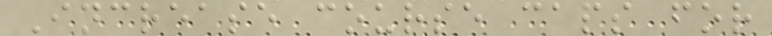Increase course caps for
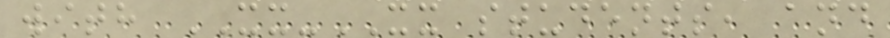with XX-XX students, and
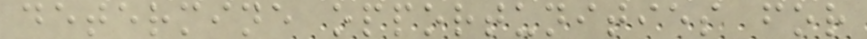determine opportunities for
